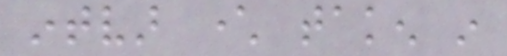intvar character taken in
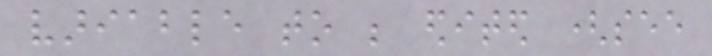variable to be edited (see
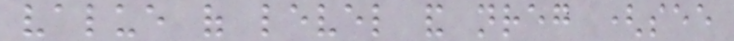value of level and nreg (see
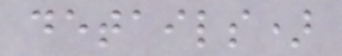details)
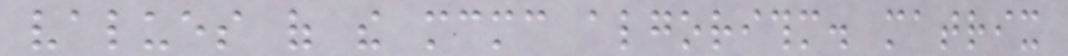values of the mcmc algorithm. matrix
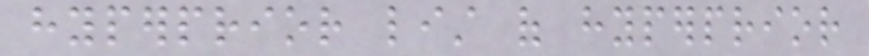hyperprior list of hyperprior
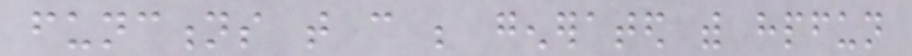functions that can be generated with hpfun
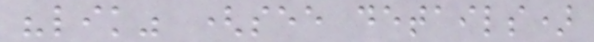"lik" (see details)
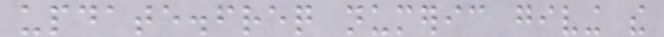update.freq numeric giving the
